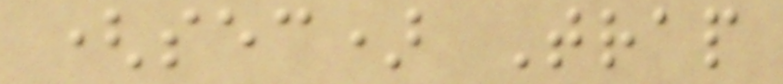(sec) Trap
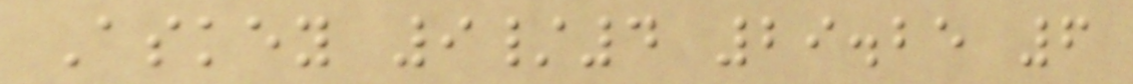Askey 9/4 29.25 6
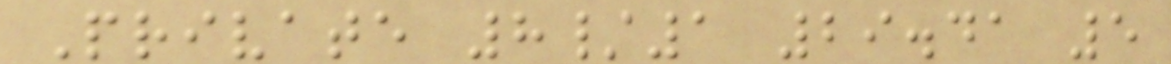Private 8/1 29.41 5
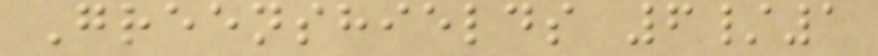Greenshields 6/1
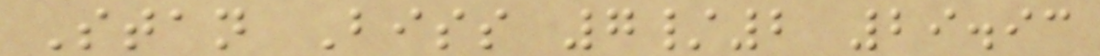Stan Biss 7/2 29.93
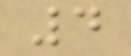4
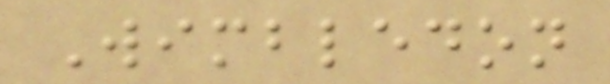Wimbledon
